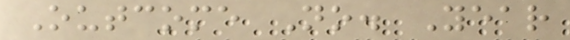Outcome No. Year
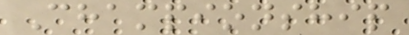Championship
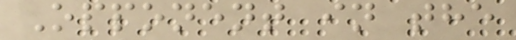Opponent in the
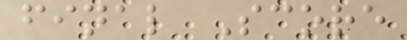final Score
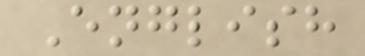English
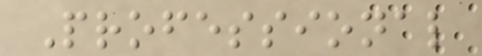Professional
